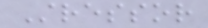Stressor
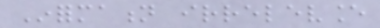Information irrelevance
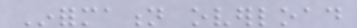Information overload
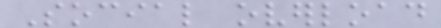Social overload
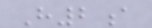H2a
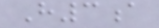H3a
